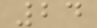24
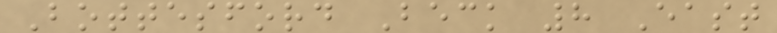Bottesford Beck 8 East
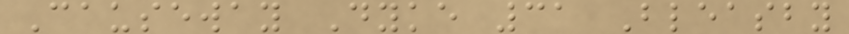Causeway Dyke 31 Bleasby
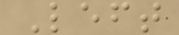Left
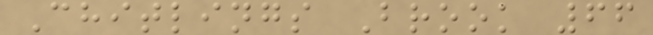Chitlings Brook 66
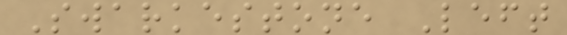Swarkestone Left
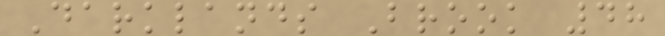Darklands Brook 48
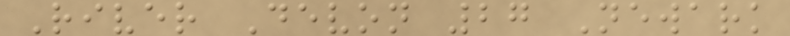River Devon 27 Newark
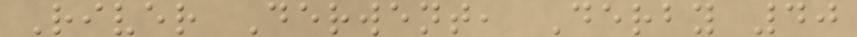River Derwent, Derby 40
